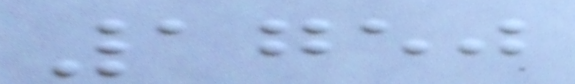1750
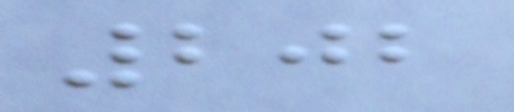202
